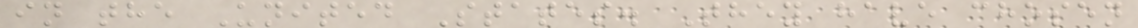in the United States. They have chosen
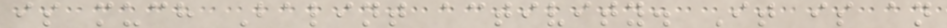is much Balint activity. It is an
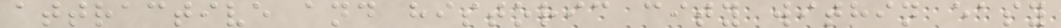attractive and historic city within easy
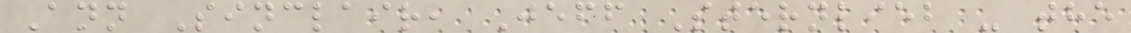Ann Sinclair, Jeff Sternlieb - the
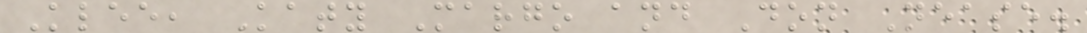Klee, Katy Margo and Don Nease.
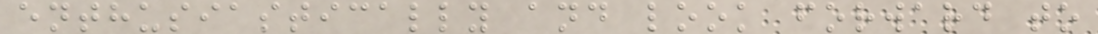enthusiastically and look forward to
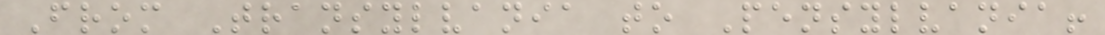From Transylvania to Pensylvania!
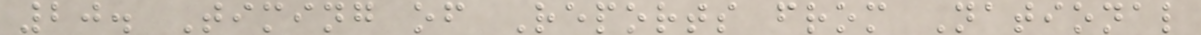20. Timing of Reports from National
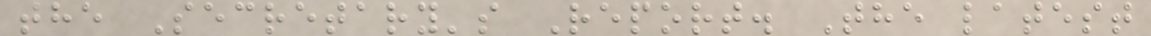the Secretary's Report. The latest
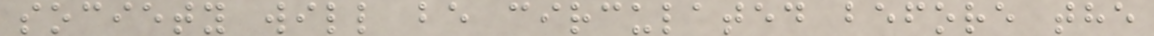society will be circulated before the
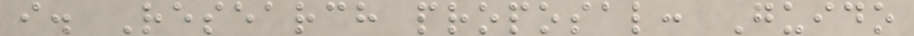i. Research proposal: Guido
